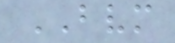BVM
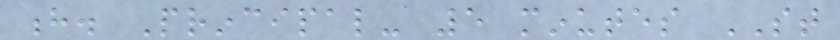h. Principal- 5 minutes ST
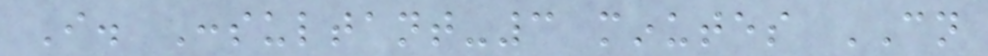I. Consultant-3 minutes CN
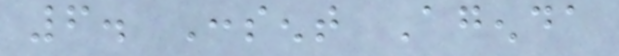6. Consent Agenda
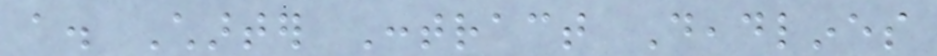a. Charter Contract Deadlines
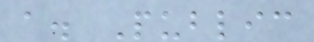a. Public
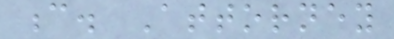c. Attorney
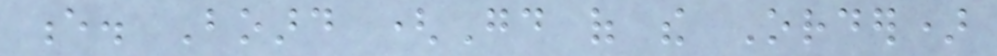e. Board (Good of the Order)
